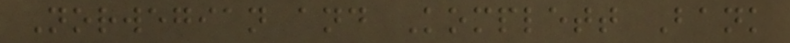Norwegian and Komplett Bank
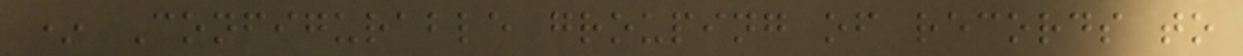* Configurable grouping of records to
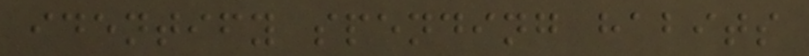identify spending habits
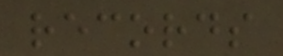records
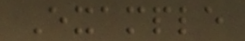Example
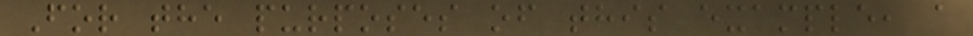For the purposes of this example, a
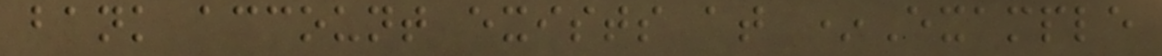bank account exists at *Example
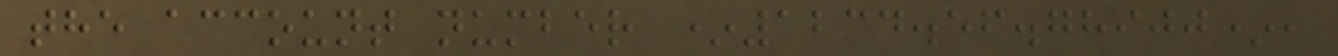the account number *1234.56.78900*,
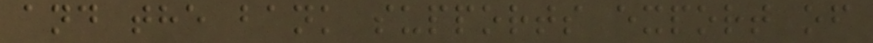and the bank supports export of
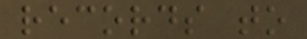records to
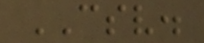CSV.
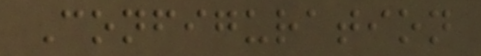Configuration
